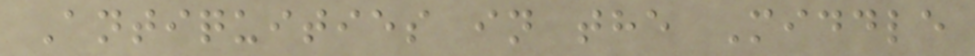Antiquities in the Middle
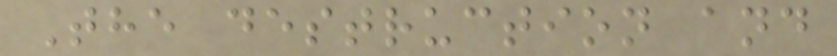The destruction and
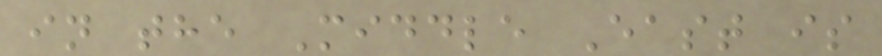in the Middle East is
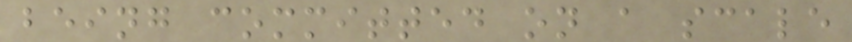being committed on a scale
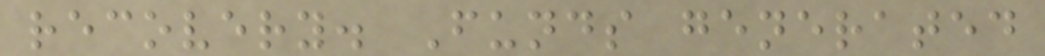recovery. Funds generated
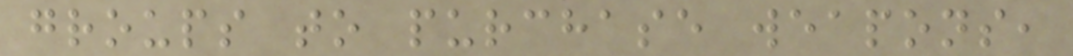groups to purchase weapons,
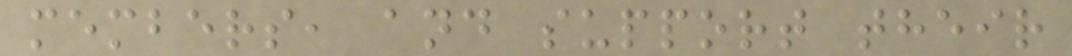members, and support their
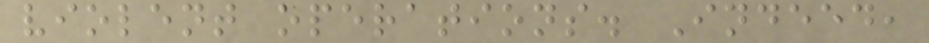violent operations. Indeed,
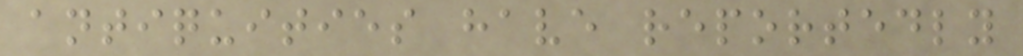antiquities have reportedly
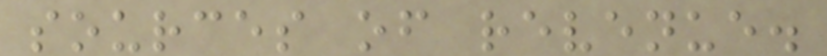sources of revenue.
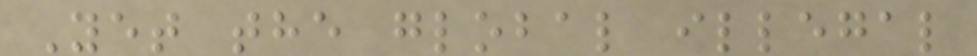Yet the global illegal
